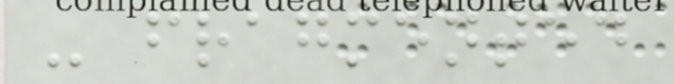- fragmented
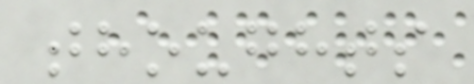thoughts
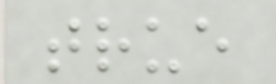true
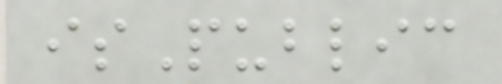isPublic
